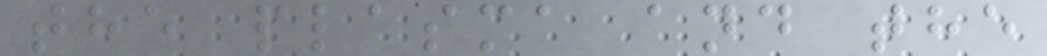the plasma and the
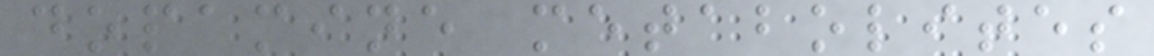dopamine metabolites
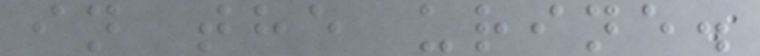in the urine.
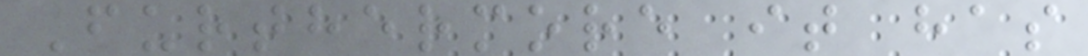Furthermore it has
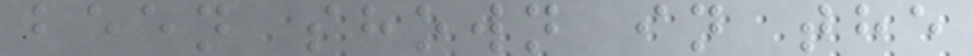been shown in the
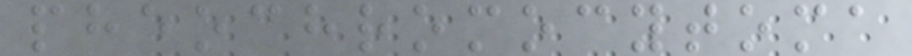pheochromocytoma
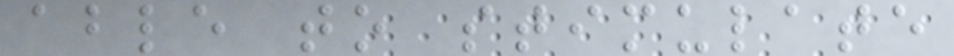able to stimulate
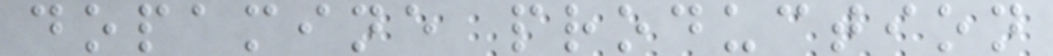dopamine production
